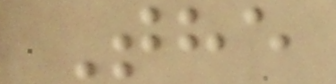The
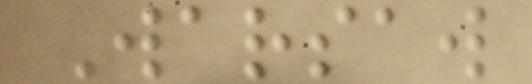Warsaw
